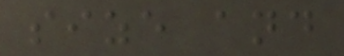size and
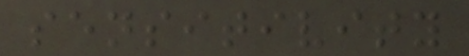sensitivity
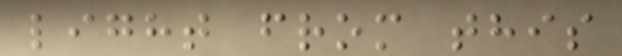light from this
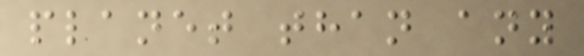planet than any
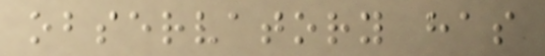observatory has
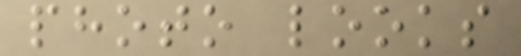photo looks
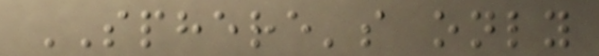SPHERE's only
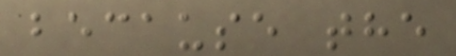because the
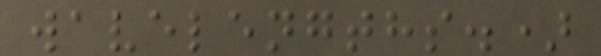wavelengths.)
